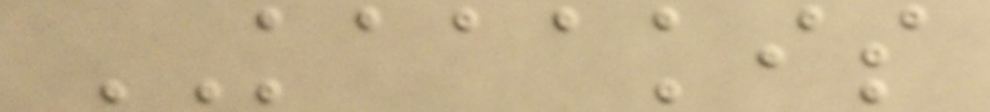KAAAKIS
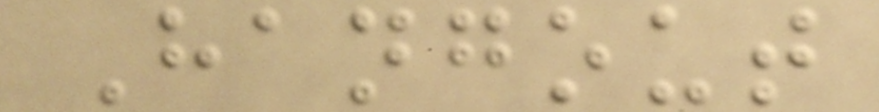Hangout
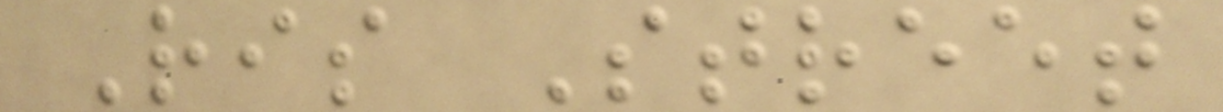Ris Street
